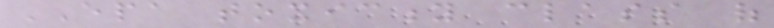EPA toxicity class of
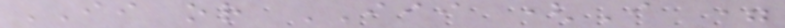II or III (I =
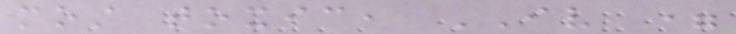most toxic, IV =
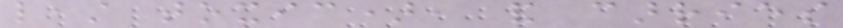least toxic), and carries
